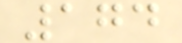174
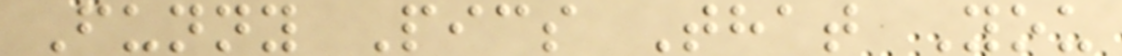Funny Pics That You
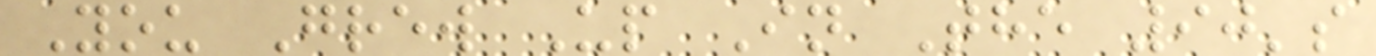You Grew Up In The 90's
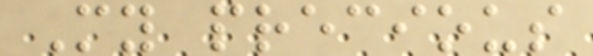My precious
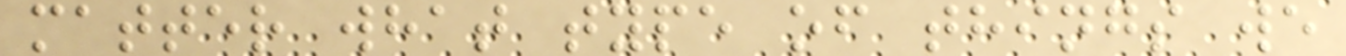matter what type of things we
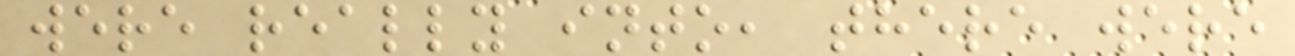were really into, there were
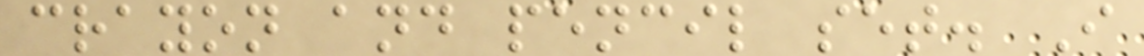crayon and pencil set. I
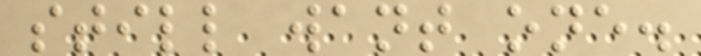still want one.
